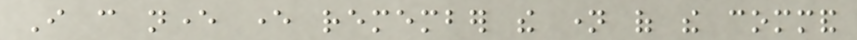I can never ever remember the name of the command
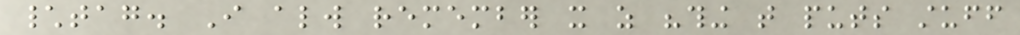\tag. I always remember it as "thing that puts stuff
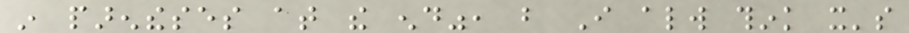in parentheses at the end", but I always think it's
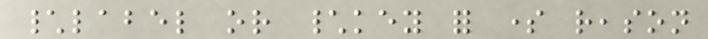\label or \key for some reason
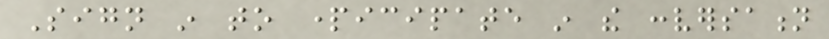Sign in to participate in the conversation
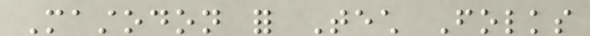Mastodon for Tech Folks
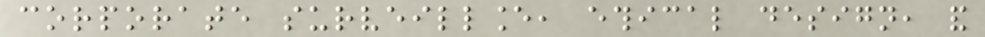corporate surveillance, ethical design, and
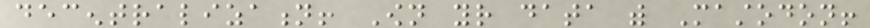decentralization! Own your data with Mastodon!
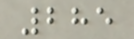285
